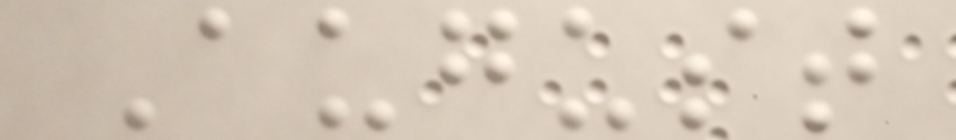August
